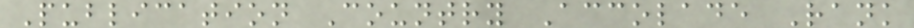Publication Country Accolade Rank
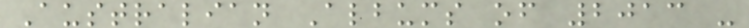Australian Albums of 2013 -
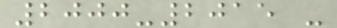2000-2015 -
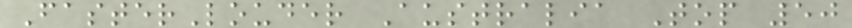FasterLouder Australia Top 50
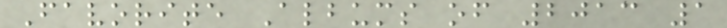Favorite Albums of 2013 1
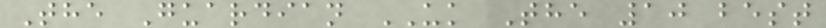The Guardian UK The 10 best
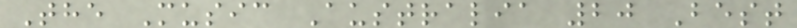The Music Australia 20 Best
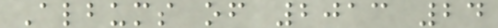Albums of 2013 24
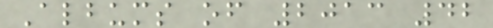Albums of 2013 42
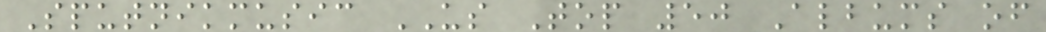Sputnikmusic US Top 50 Albums of
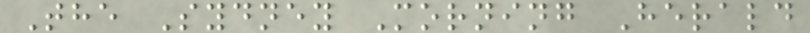The Sydney Morning Herald
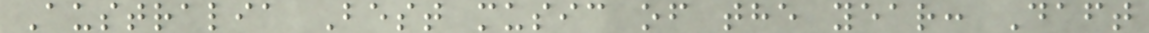Australia Best music of the year: Daft
